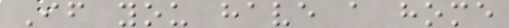If you have a home
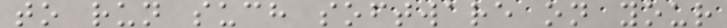to run such software on your
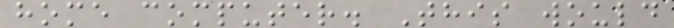home computer. This would
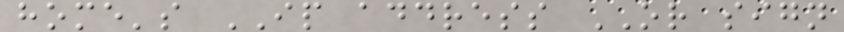home's IP address OR sign
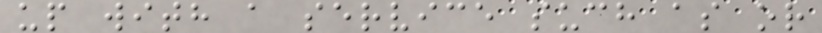up with a service such as or
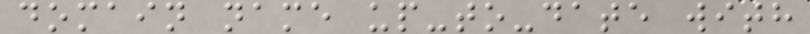domain name up-to-date with
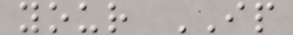your IP
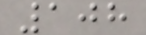108
